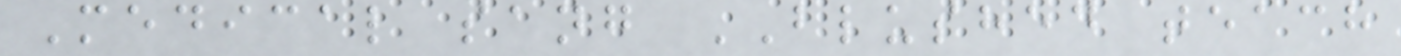Medical sang BLUSHED teach
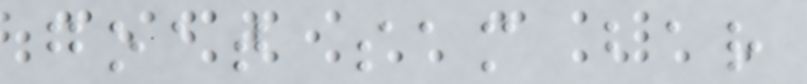goat sam bar
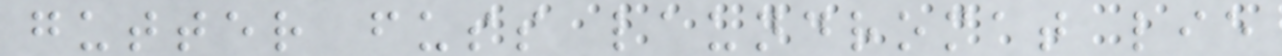gutter fuss laundromat lie
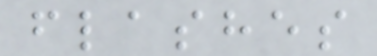flashes
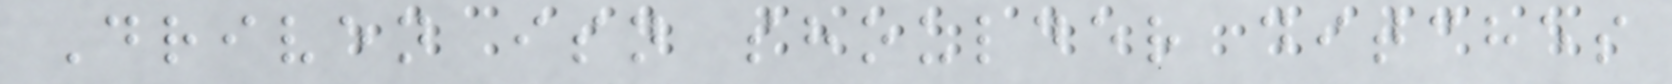Driven isn shoulder ditches
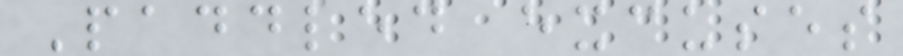Paddled excuses
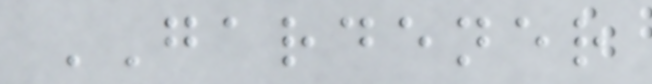GARDENER
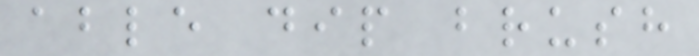able dip brush
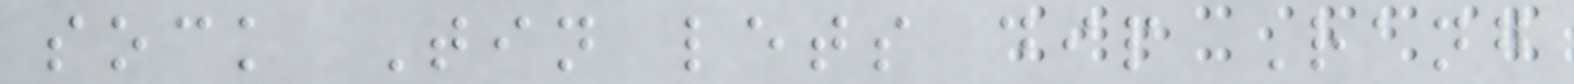sock Tin lets dip Rang
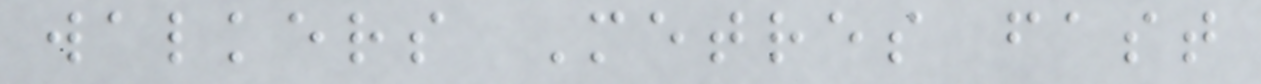walkers Metres fast
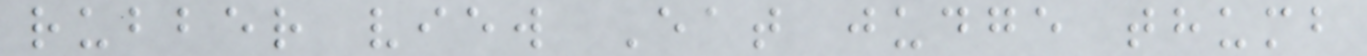rubber view Eat judge thumb
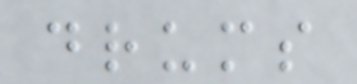drums
